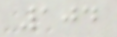104
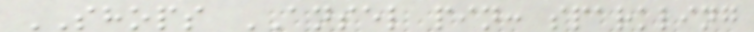SHOPS ANSEL pin: sparkling
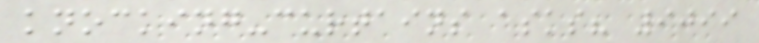knocking-curtains asks? 9099
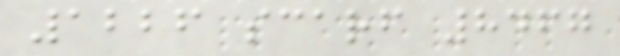1226 scarf 8467
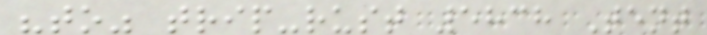"to" trip-rust 5838 Tent
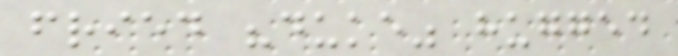fried "duke" hugged
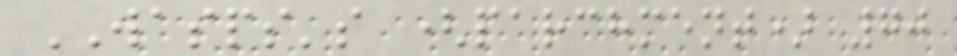WASPS's (parchment) 70
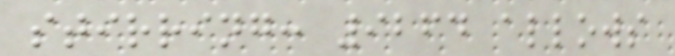stirring: 9264 allows
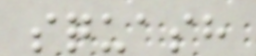squash
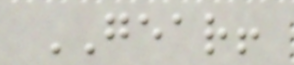GEAR!
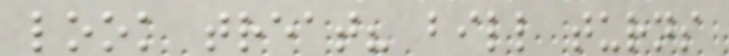look treat? bill turns
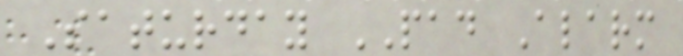Saturday PAD Alarm
